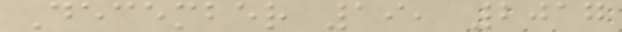December 19, 2017
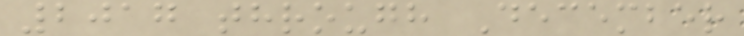2017 through December
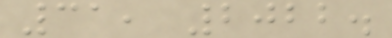31, 2022.
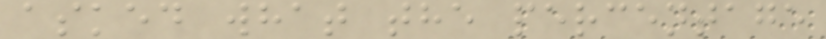asked what the percentage
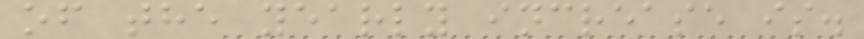of the yearly increase is.
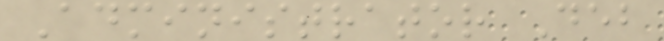Administrator Deb
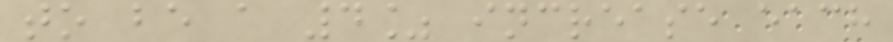to be a 4% increase each
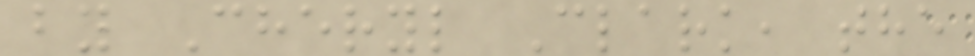by Cheryl Clark, the
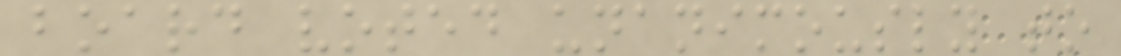board voted unanimously to
